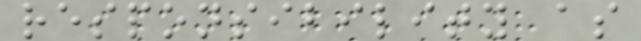responsibility as
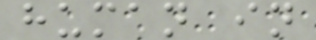human in
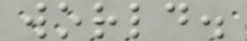world.
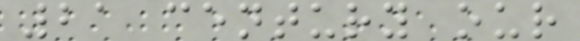21 century our
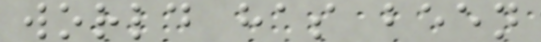world has been
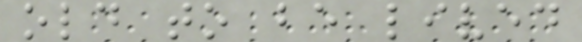old to be lived
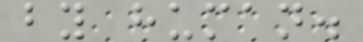by human.
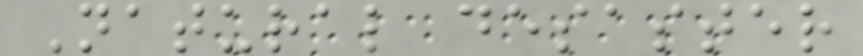Natural desaster
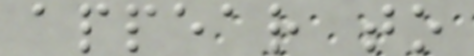appear to
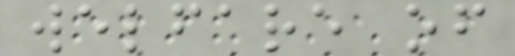welfare of
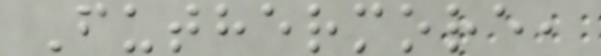Futhermore,
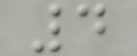4
